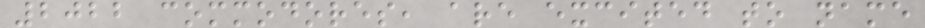2022 commodores, are excited to name
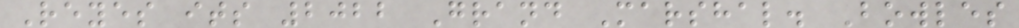Reyes its 2022 Grand Marshal. Bowles
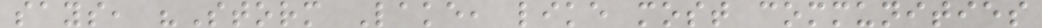says, "Storm Lake, like most communities
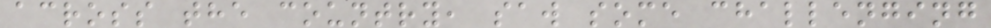across the country, saw some challenging
